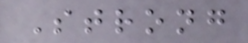Strong
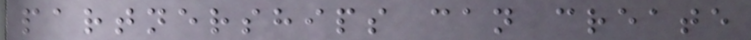partnerships can create
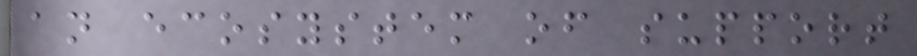an ecosystem of support
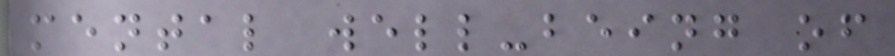mental well-being of
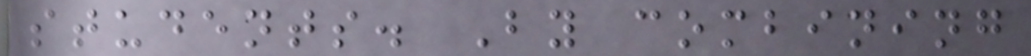students. By combining
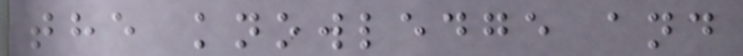the knowledge and
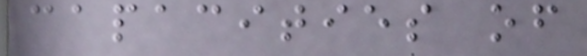capacities of
